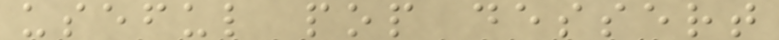useful pop dessert
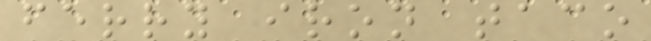ferry iron taco
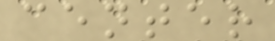center
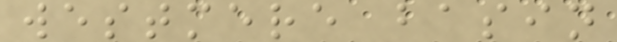westmere basin
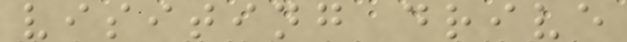visiting drive
